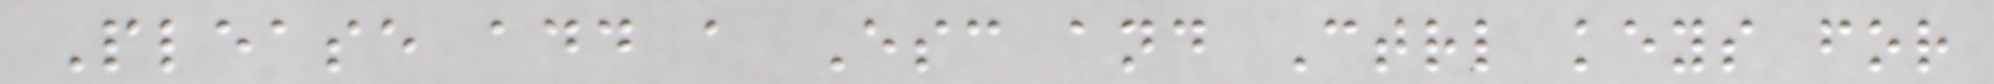Please add a Esc and Ctrl keys for
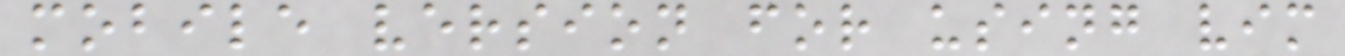mobile version for using vim
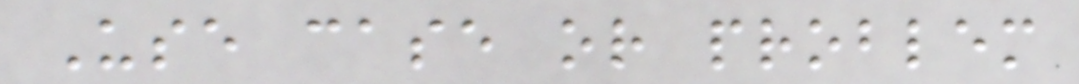Use case or problem
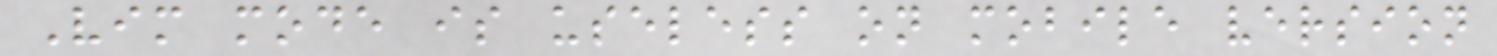Vim mode is useless on mobile version
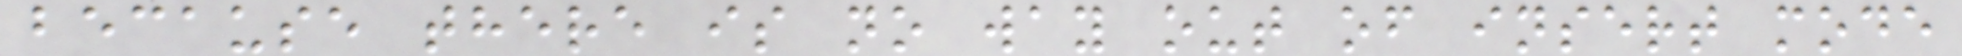because there is no way out of insert mode
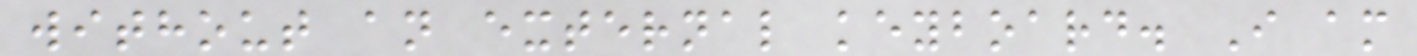without an external keyboard. I am
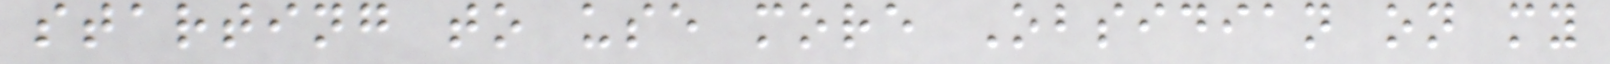starting to use more Obsidian on my
